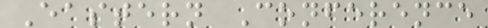Eastern Conference
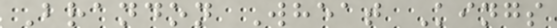Brandon Wheat Kings
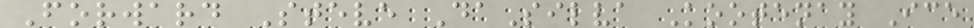Forward Steve DaSilva Kootenay Ice
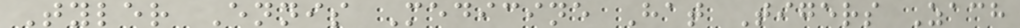Tyler Ennis Medicine Hat Tigers Zach
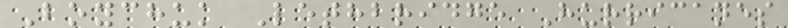Boychuk Lethbridge Hurricanes
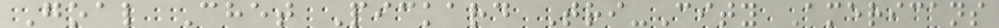Goal Chet Pickard Tri-City Americans
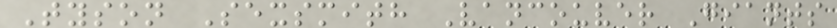Tyson Sexsmith Vancouver Giants
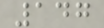147
